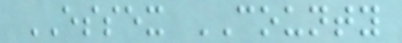ESSEX COUNTY
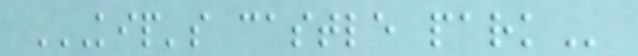KIP'S CASTLE PARK
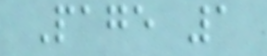Page 1
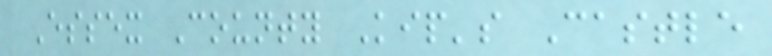Essex County Kip's Castle
